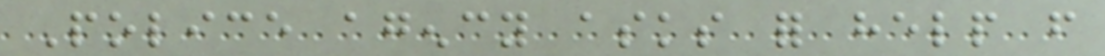Police agency asks for help from
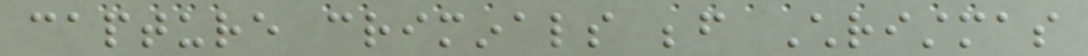capture criminals before Christmas
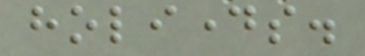holidays.
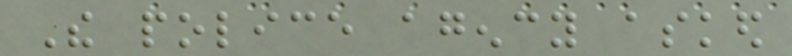The police agency asked
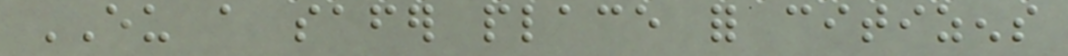EU a safer place for citizens
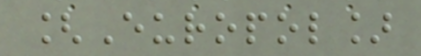[Europol]
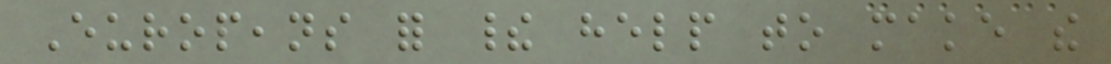Europeans for their help to make the
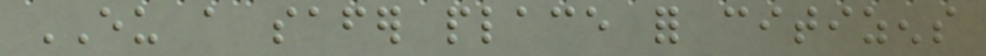EU a safer place for citizens
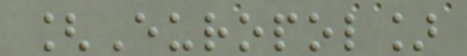[Europol]
